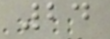24
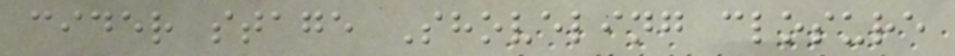cider stage Shoveling closure
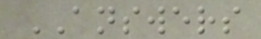ANSWERS
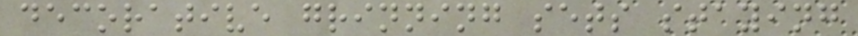decorative grinning sets staying
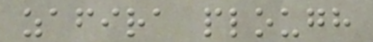zafira plough
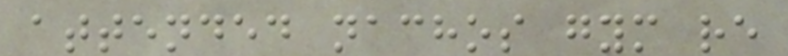attended nachos gym re
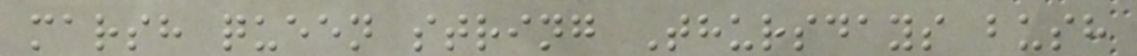marsh queen string Thursdays bush
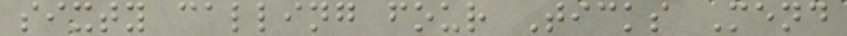sixty calling four Ticks Mend
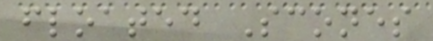floated Scones
